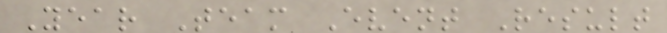Year Team Event Result
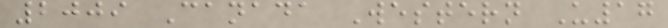2009 Canada Western U17
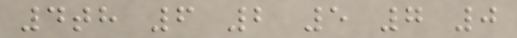4th 6 2 5 7 0
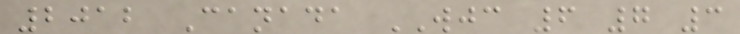2012 Canada WJC 6 7 3
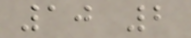10 2
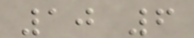10 6
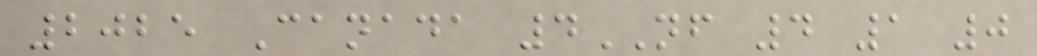2025 Canada 4NF 4 1 0
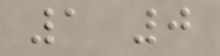1 0
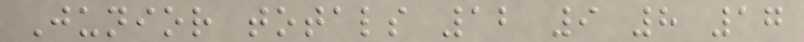Junior totals 12 9 8 17
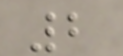2
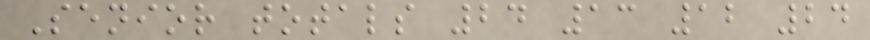Senior totals 24 13 12 24
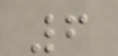6
